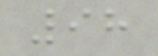98
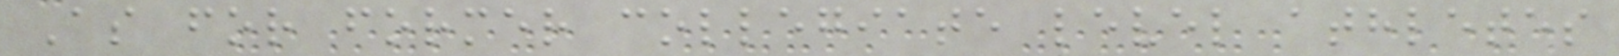As for former collegiate level athletes
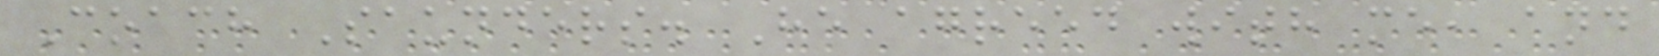Coach Saunders. He agreed with me, and
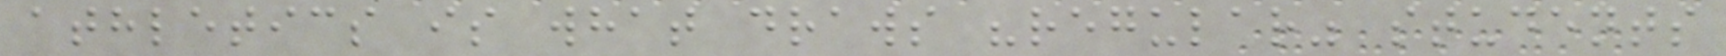athletics is what draws "regular" students
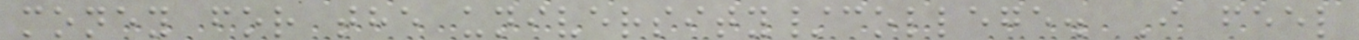money for the university/college. I feel
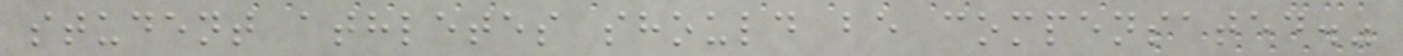student athletes should be compensated."
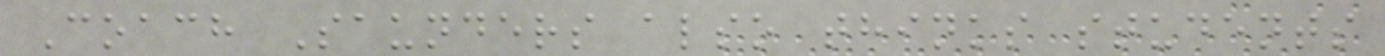Coach Saunders also thinks students
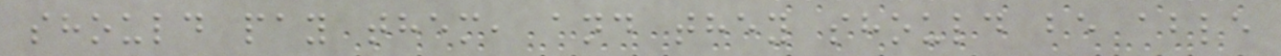should pay them, and they should be able
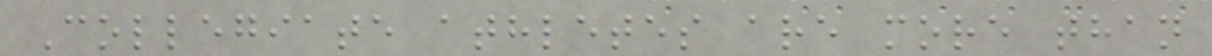Collegiate athletes are more than
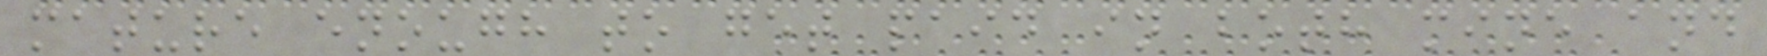mature enough to get paid in both mine and
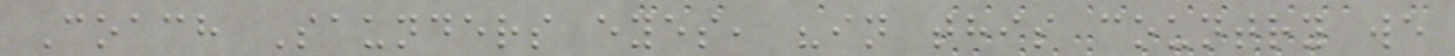Coach Saunders eyes, "in this country we
